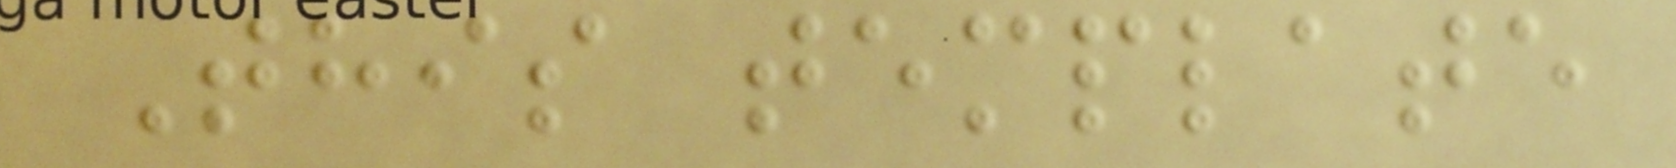This template
